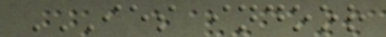IES INDOOR
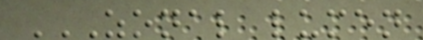ZONAL LUMEN
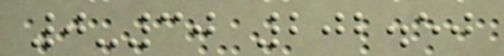0-30 202.50
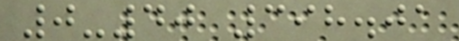0-40 398.01
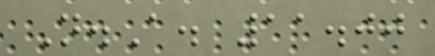N.A. 11.00
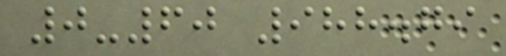0-60 988.79
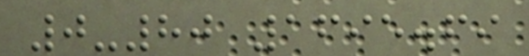0-80 1695.69
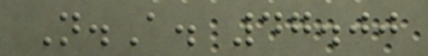N.A. 47.00
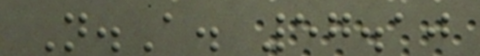N.A. 57.10
